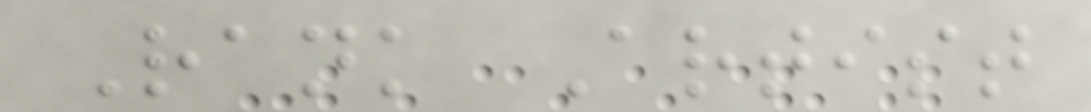Rank Artist
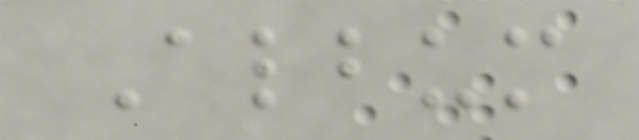Album
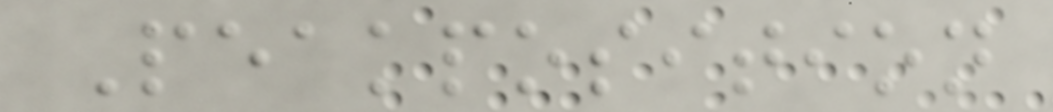Peakposition
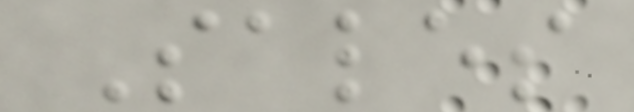Sales
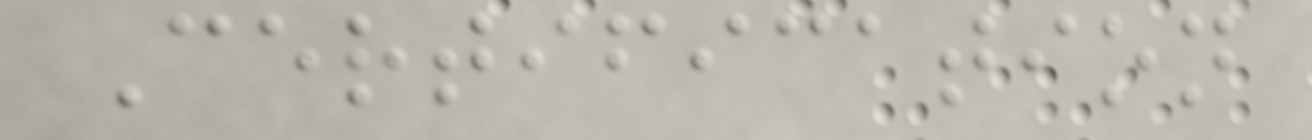Certification
